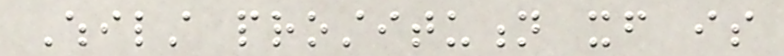Whilst prostitution itself is
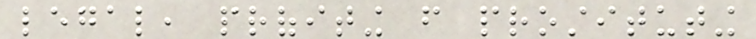legal, profiting from prostituting
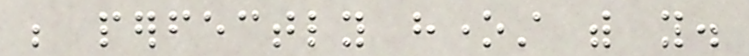be perfectly honest with you.
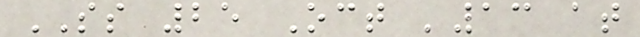SS 25 Oct '13 at
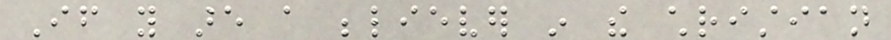If you are a believer in the christian
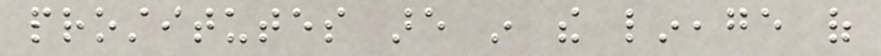prostitutes are in the lineage of
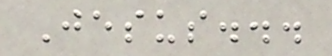Jesus...
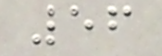56
